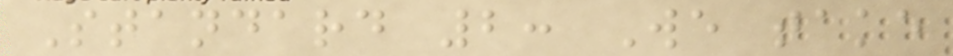Standard 2: We take
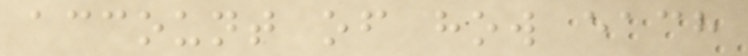account of how each
